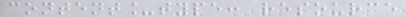content_type: resource
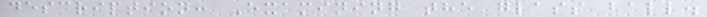description: Examining the glass ball.
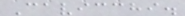Cavicchi.
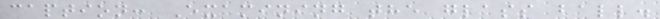caption: Examining the glass ball.
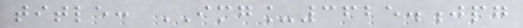title: IMG_3625.jpg
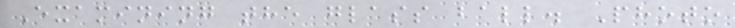Examining the glass ball. Photo
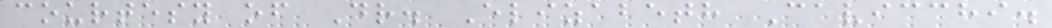courtesy of Dr. Elizabeth Cavicchi.
